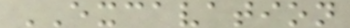EXCAVATION
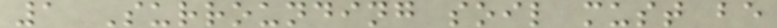1 Surrounding soil must be
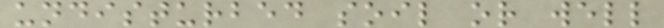undisturbed soil or well
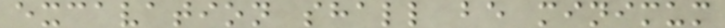excavation shall be minimum
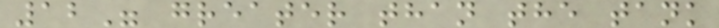12" greater than the tank
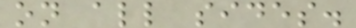on all sides.
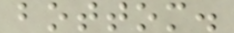bottom.
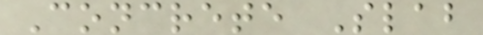Concrete Slab
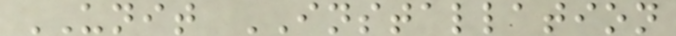UNIT INSTALLATION
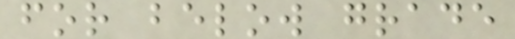for below grade
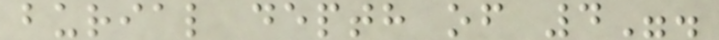burial depth of 4".
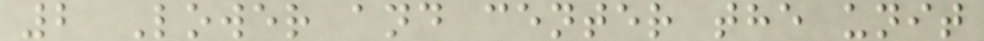2 Lower and center the unit
